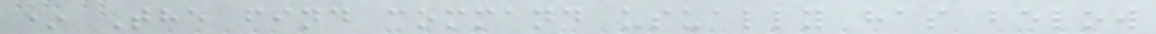* The find command usually has below
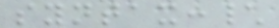syntax:\
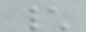\
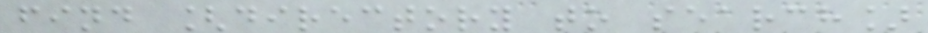find [directory to search]
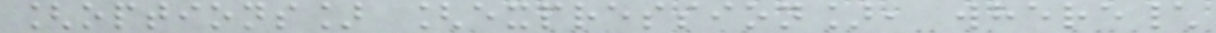[options] [expression], where\
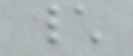\
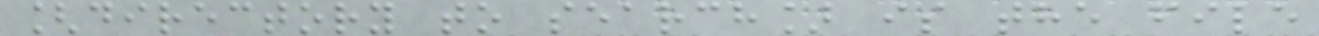[directory to search] is the file
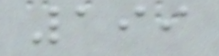199
